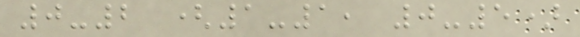0-2 (1-1, 0-5)
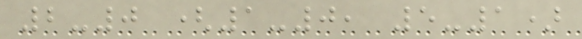2-0 (1-0, 5-1)
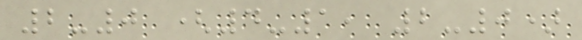2-0 (4-1, 2-0)
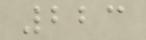223
